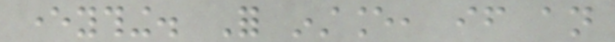everything. For instance, if an
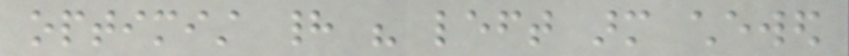optimist had his left arm chewed
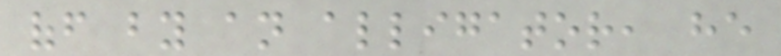off by an alligator, he
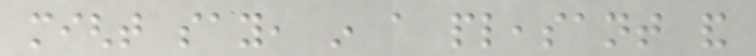might say, in a pleasant and
